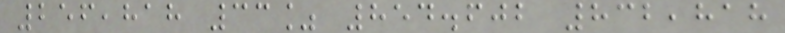256,818 33% 854.602 832,818
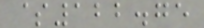$122.75
